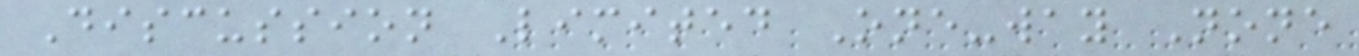Discussion Limited One-way None
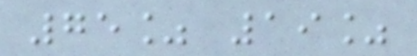75% 19%
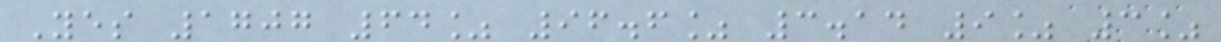Yes 1707 64% 96.6% 3.14 9% 3%
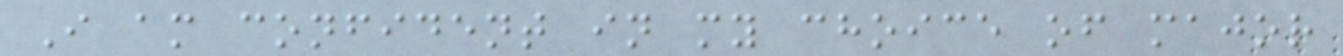I am confident in my choice of major
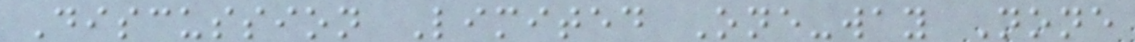Discussion Limited One-way None
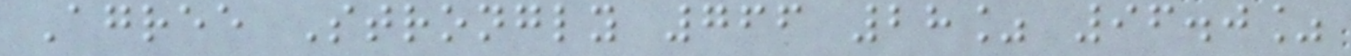Agree Strongly 766 28% 96.0%
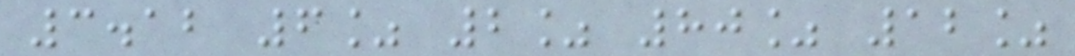3.12 6% 2% 80% 12%
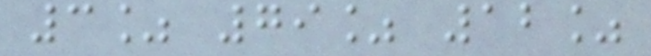3% 79% 12%
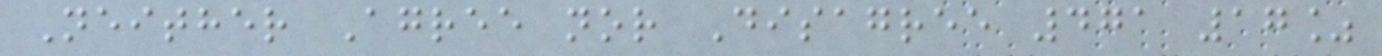Neither Agree nor Disagree 471 17%
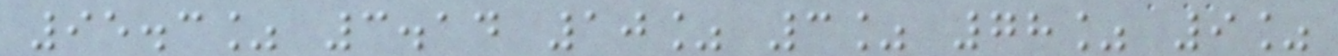95.3% 3.14 10% 3% 78% 9%
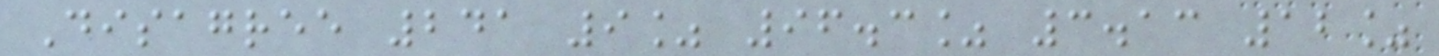Disagree 241 9% 96.3% 3.13 12%
